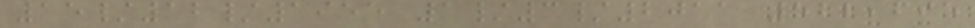15/12/1955 1/3/2011 522,695
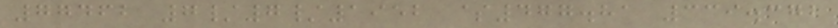77462 7/7/1952 $477.81 339.372
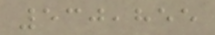530,855
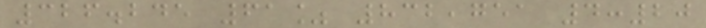326.245 61% 832,751 4:20
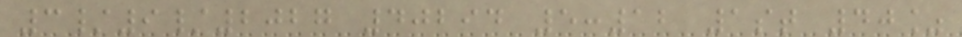3/9/2027 40294 5:12 1st 40%
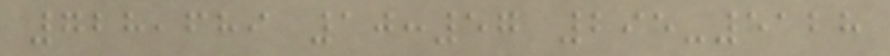728,689 10:57 295-5128
